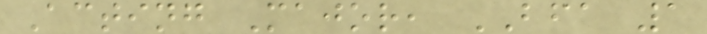Acting Major, BFA 1
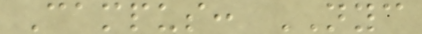Campus: NYC
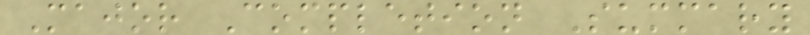Major Completion Summary
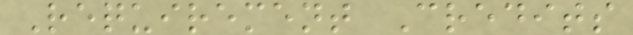Requirement Credits
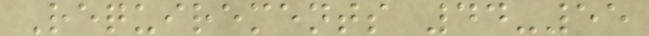Requirements 44-55
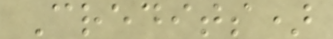Credits)
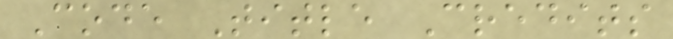Code Title Credits
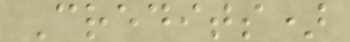Credits)
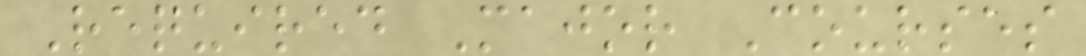Required Major Courses
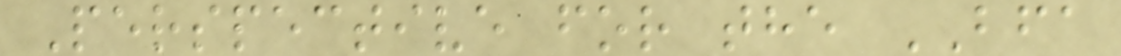Perspective for the BFA
